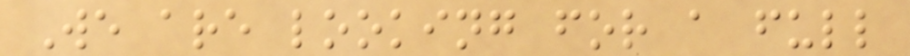We are looking for a full
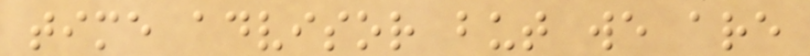time advisor but we are
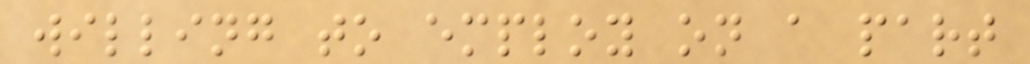willing to employ on a part
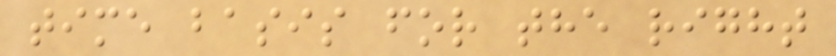time basis for the right
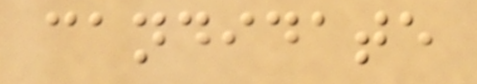candidate
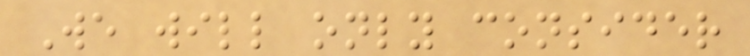We will only consider
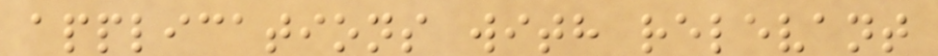applications with relevant
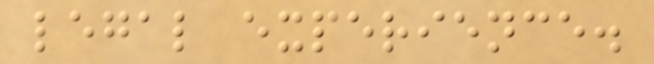legal experience.
